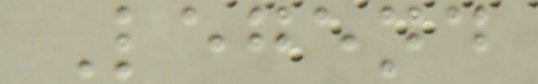Legend
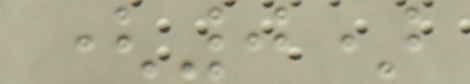(0)
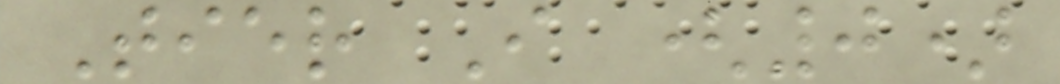Tier I (0)
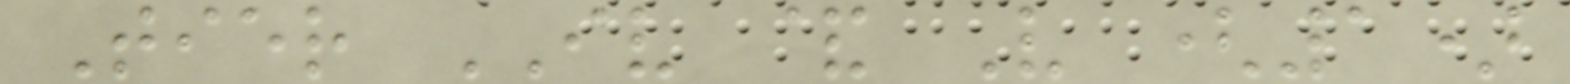Tier IV & V (1)
